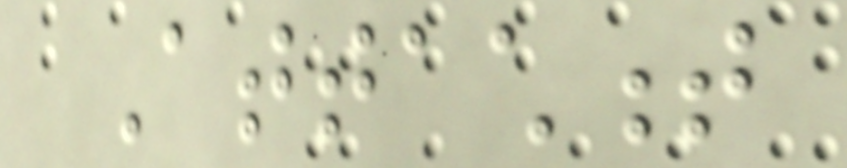Attachment
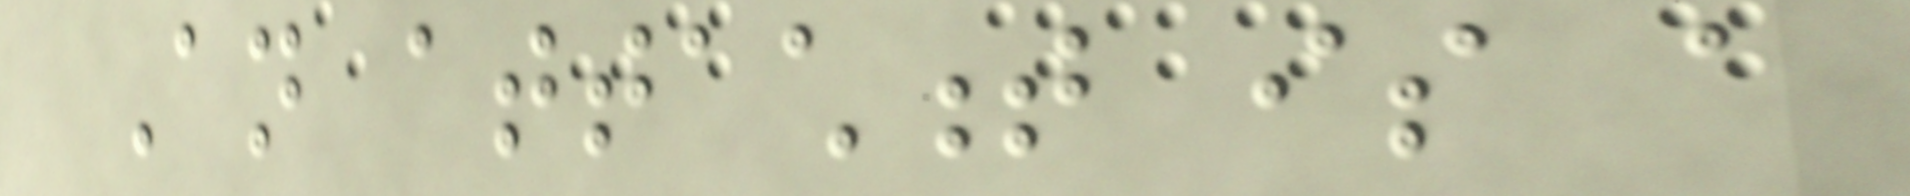An attachment is a
